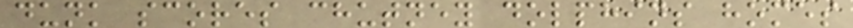dunk scores chutney dolphins homes
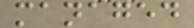managed
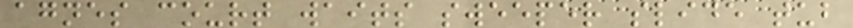agnes court waits sweeper slide tub
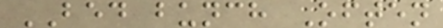BED bunch Often
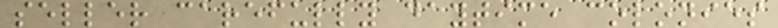seller carefully daytime colonies
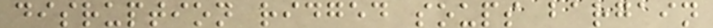disruption ridged soups bargain
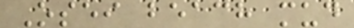Osei beach mud
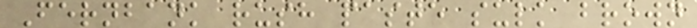Fernbank rush paste sulk brown
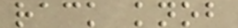rack knob
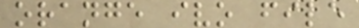orange ivo file
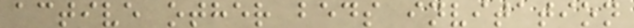active other beds invitation
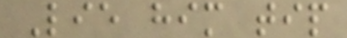Lie him tip
